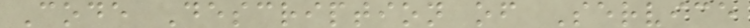Code Description of Service
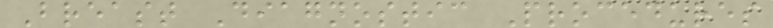Breast Diagnostic Procedures
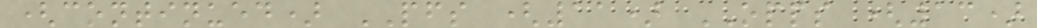(continued) PFS (11) OPPS (13)
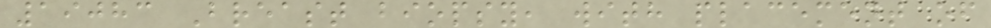19083 Breast biopsy, with placement of
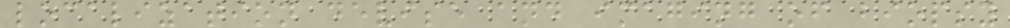localization devise and imaging of biopsy
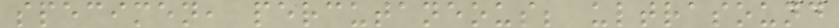specimen, percutaneous; ultrasound
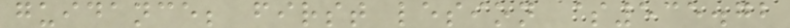guidance; first lesion $535.72
